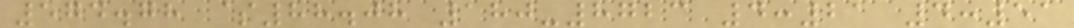574.78 $88.08 180-8723 4:21 4:51
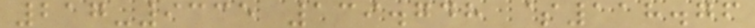217-9335 139.748 $118.76
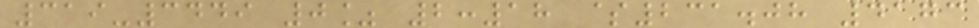319-3449 0% 2:18 $231.08 4173
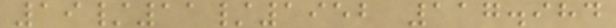19/11/1952 117.984
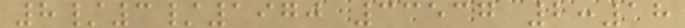8/3/1970 33537 2:18
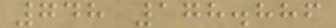748 178.886
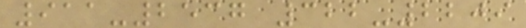911-2537 322-2209
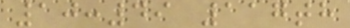10:49 117th
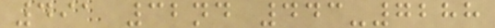491 32nd 443-7288
